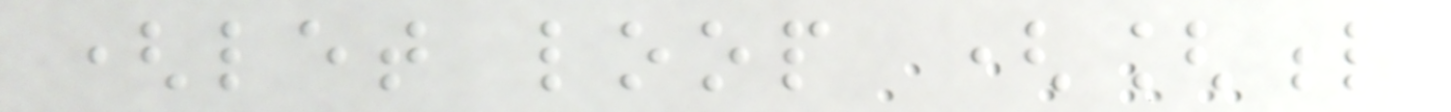(let loop ([l
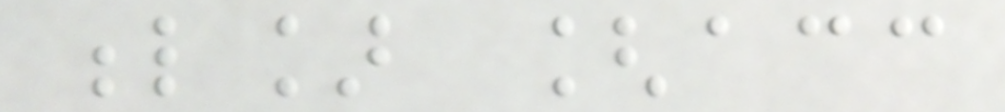l] [acc
